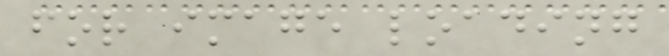for image loading
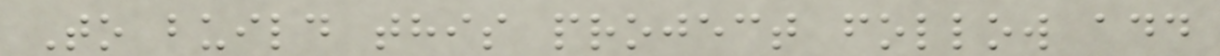To build this project follow add
